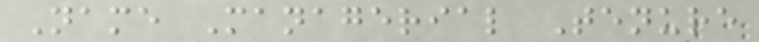Name Managerial Tenure
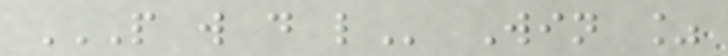P W D L Win %
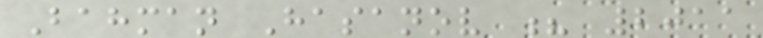Bahman Hasanov ? 2011
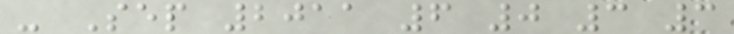- Sep 2011 6 0 3 3
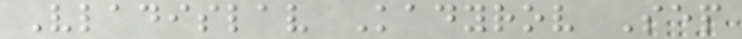Vladislav Kadyrov Sep
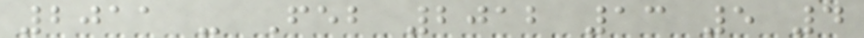2011 - Feb 2012 13 5 4
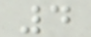4
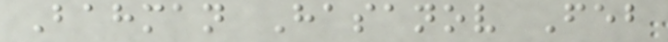Bahman Hasanov Feb
